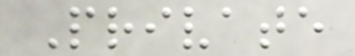Private
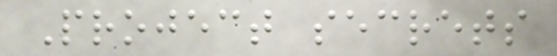Project secrets
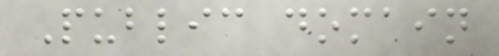Public domain
